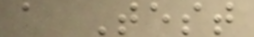a Test
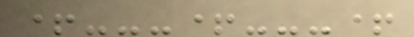+---+---+
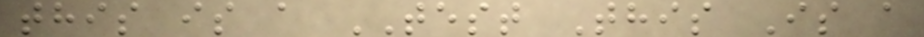this is a TEST This Is a
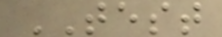TEST
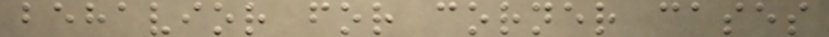behavior for corner cases
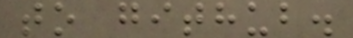to github.
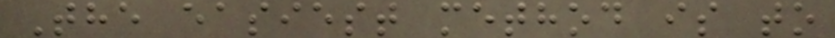The easiest method is to
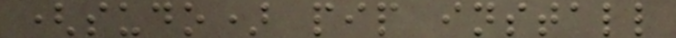(sudo) pip install
